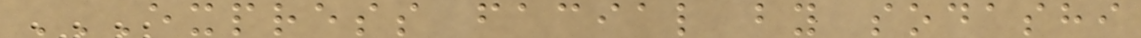EXPRESS FACIAL BY SODASHI
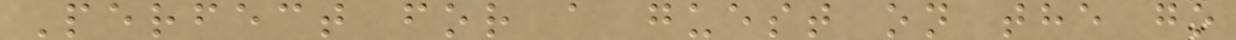Perfect for a guest on the go
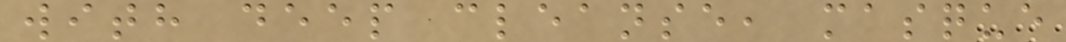with deep cleanse, masque
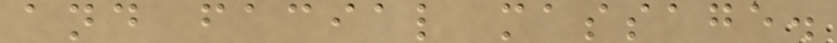and facial massage.
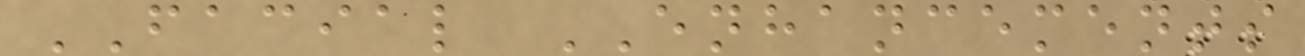FACIAL ENHANCEMENTS
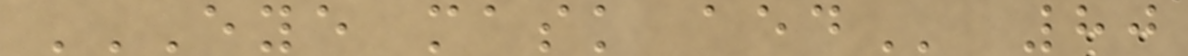EYE MASK AED 80
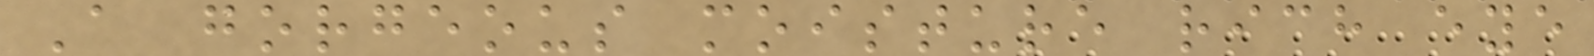A gorgeous moisture rich eye
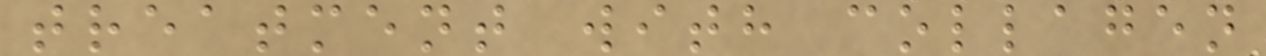treatment with collagen
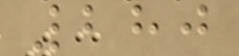280
